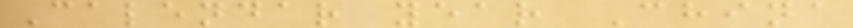Calendar year China
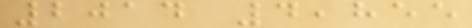2014 4,855
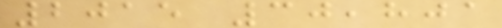2015 30,801
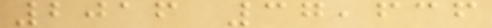2016 37,636
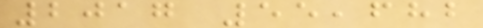2017 55,682
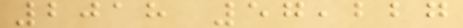2018 57,227
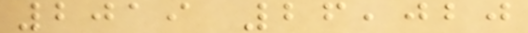2019 26,020
